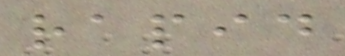rapid
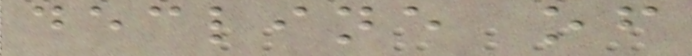decline of
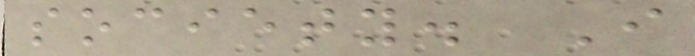society. I
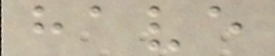have
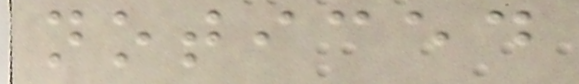noticed
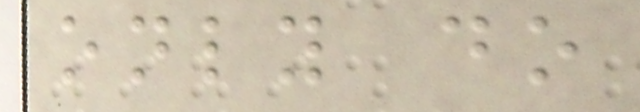only do
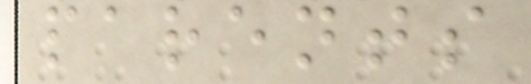parents
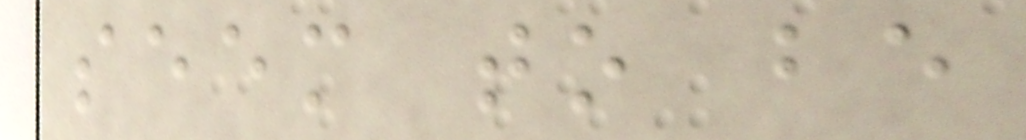seem to be
